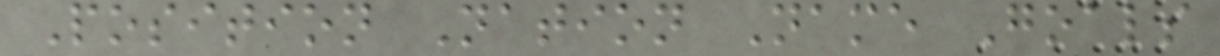Position Nation Name Goals
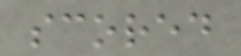scored
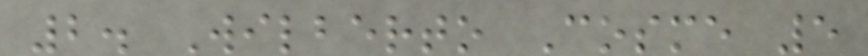2. Wilberto Cosme 5
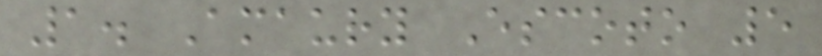1. Amaury Escoto 5
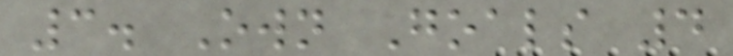3. Own Goals 4
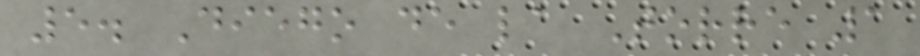5. Diego de la Torre 1
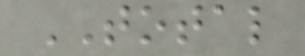TOTAL
